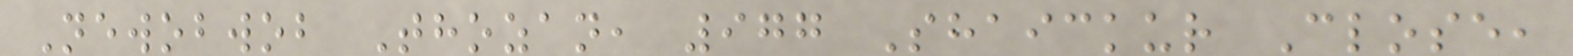Newobwob Thozan, 977 Shaickur Close,
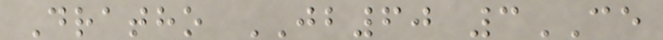Dratho JB60 3CE
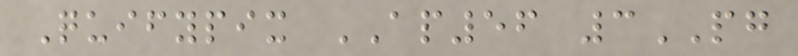Quifypix AP56 3PG
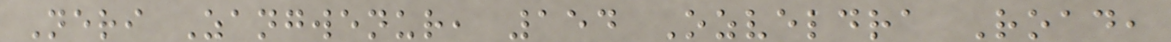Neri Zangwenur, 154 Ozveldra Road,
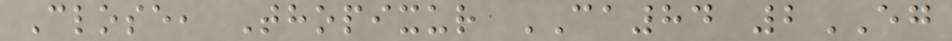Close, Thopixur CA84 2EG
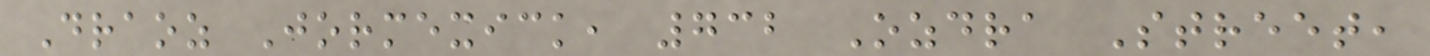Draoz Jormexick, 732 Ozdra Street,
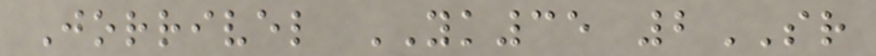Jorrivel YK35 2SR
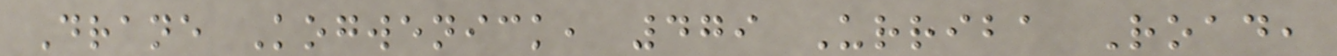Drane Kogwenick, 479 Urriba Road,
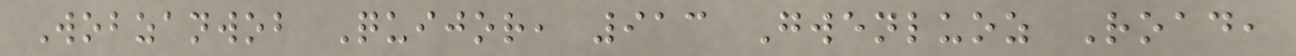Wobzanwob Quijor, 913 Gwenluoz Road,
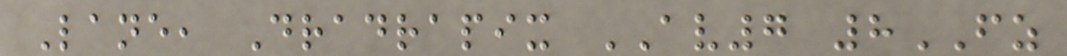Lane, Dradrapix AV7 8FZ
